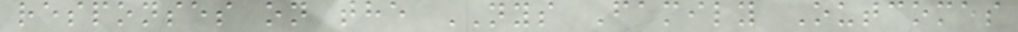responses on the NYS Family Outcomes
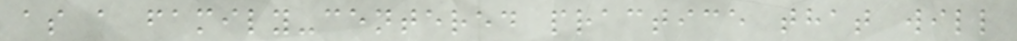as a family-centered practice that will
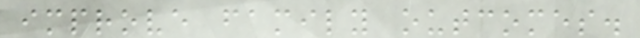improve family outcomes.
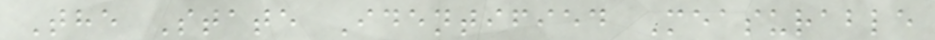The State Identified Measurable
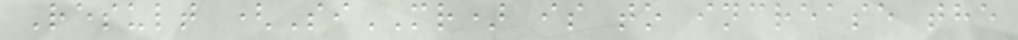Result (SiMR) is to increase the
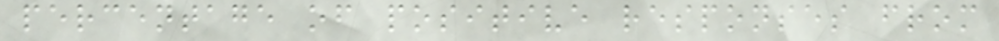percentage of positive responses from
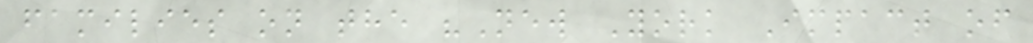families on the "New York Impact of
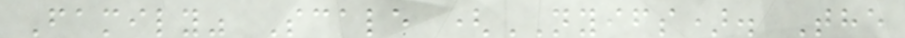Family" Scale (NYIFS). The
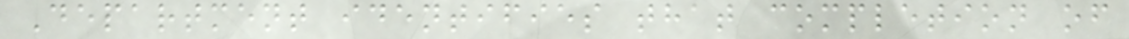Department identifies that completion of
